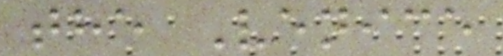the Venice
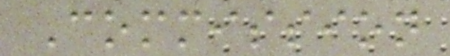Commission
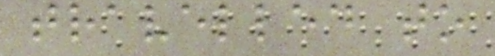travelled to
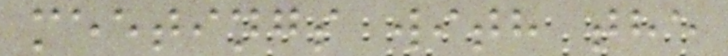meetings with the
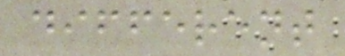different
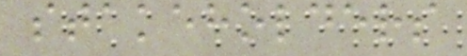stakeholders
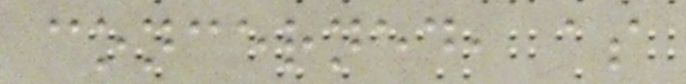concerned, as
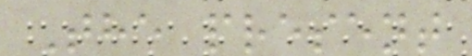The present
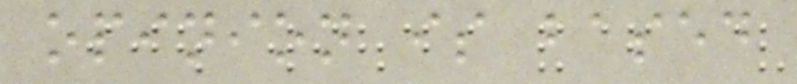opinion is based
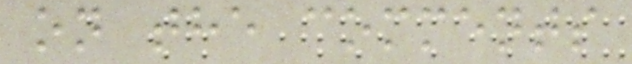on the comments
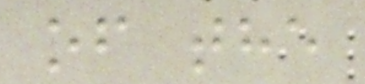of the
